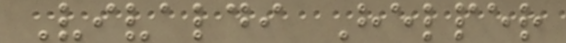Vivaldi Helper
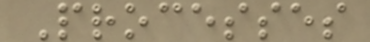Processes
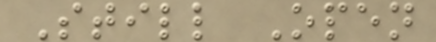Still Open
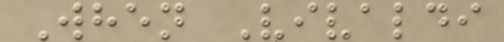When Vivaldi
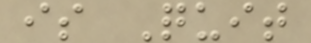is Quit
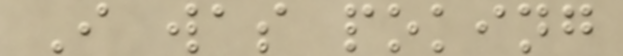I was poking
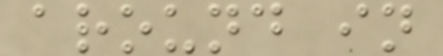around in
